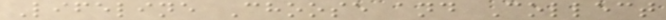Lifeline Choose and Collect
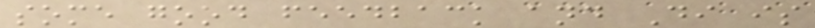some good feedback and Di is
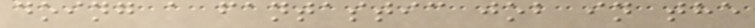doing a fantastic job in the
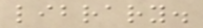library.
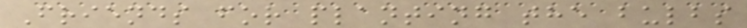Friends for planting the bulbs
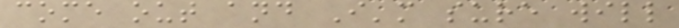come out and I'm sure will
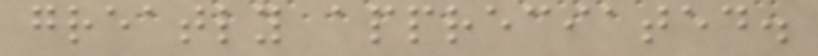greatly appreciated.
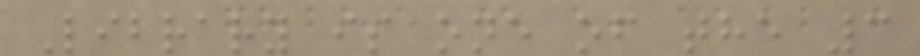Library is one of the 3
